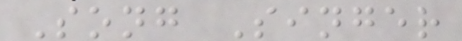Song Singer
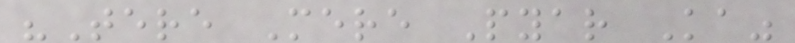"Tere Mere Pyar Ka"
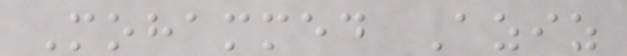Mohammed Aziz
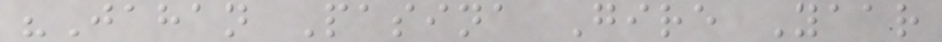"Jahan Pasina Gire Yaar
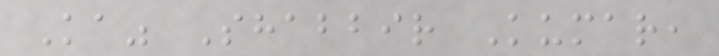Ka" Shabbir Kumar,
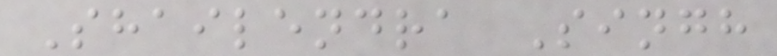Shailendra Singh
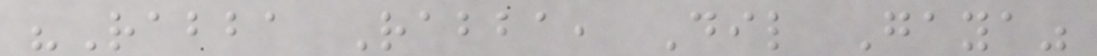"Rabba Rabba, Dil Gaya"
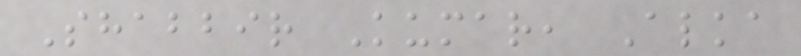Shabbir Kumar, Alka
